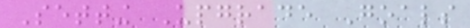Setting Upgrade Goals
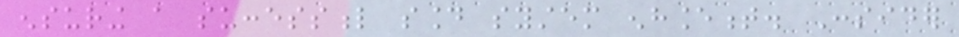ensuring a successful sound system enhancement. Consider
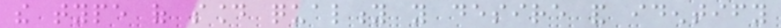the type of sound quality you desire and identify
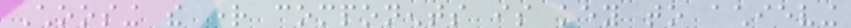Choosing the right components is key to achieving
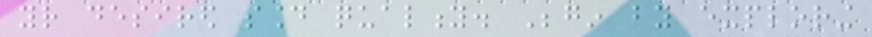your desired sound quality. Begin by exploring
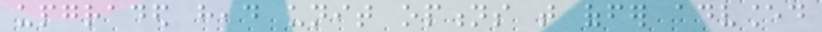upgraded head unit options that offer advanced
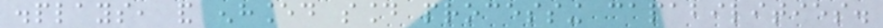displays, and enhanced sound processing capabilities.
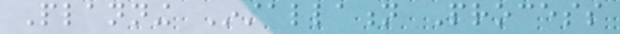Planning Installation Process
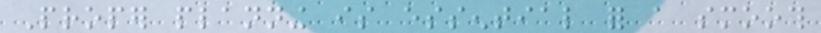Proper planning is essential for a smooth
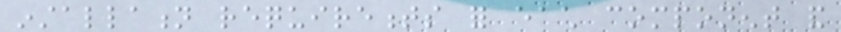installation requirements for each component and
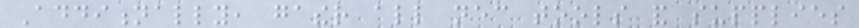Additionally, gather all necessary tools and supplies
